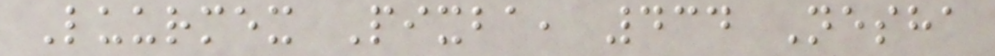Luurmex Pixba, 434 Nesha
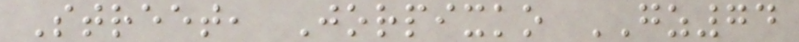Street, Jorpixko GZ74
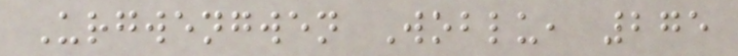Urgwengwen Woblu, 275
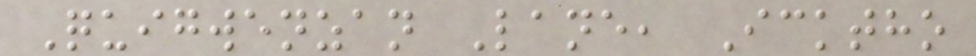Quigwenzan Lane, Icktho
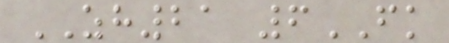ZH21 6FK
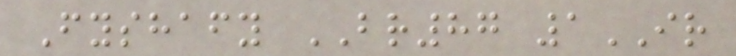Fyshafy BR87 1IR
